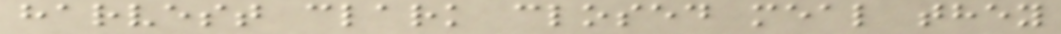harvest clark closed meal they
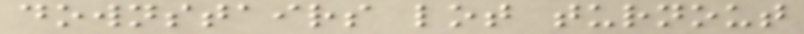downstairs lot turnout
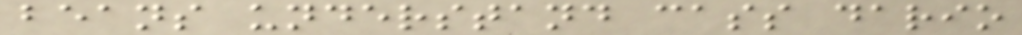beans understand cass dario
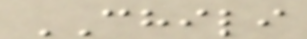CHILI
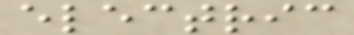electric
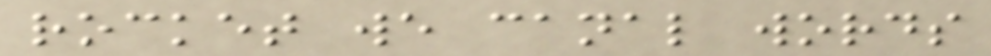rocket we canal words
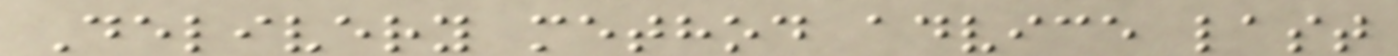Delivery method advice last
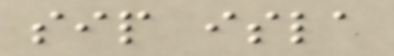sip isla
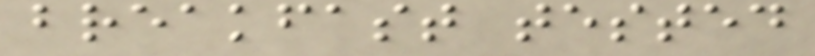breakfast tested
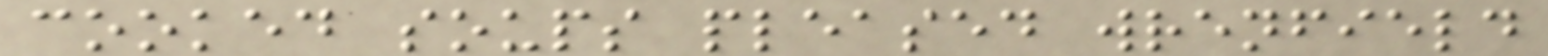cooked soups pleased wrenfield
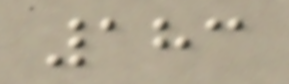183
